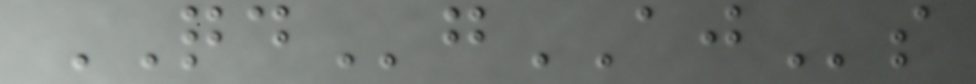QDgAJs
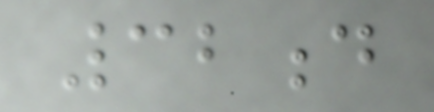32d
